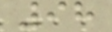98
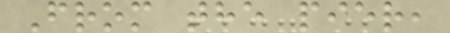From the pier,
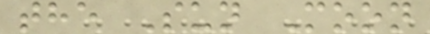the Sun Moon
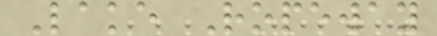Lake Ropeway
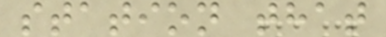station that
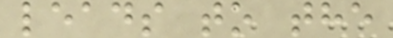leads to the
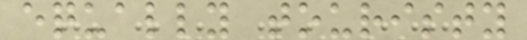equally touristy
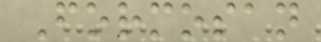Formosan
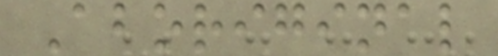Aboriginal
